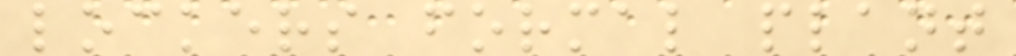lockers formal plant
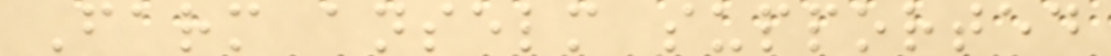Farm anselm supported
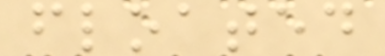floated
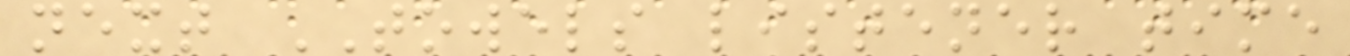next TOWELS listener time
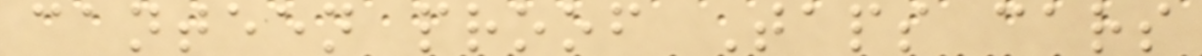canteen proof Taps cars
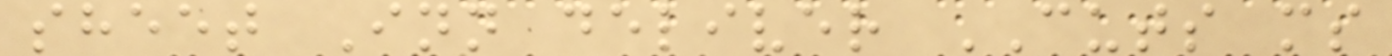sheet Inn deliver CUTS ms
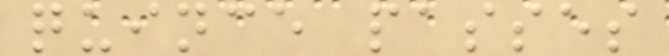quince passes
